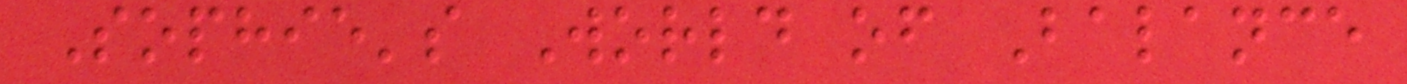Sophie's World of Balance
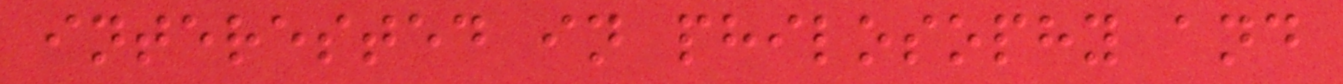interested in philosophy and
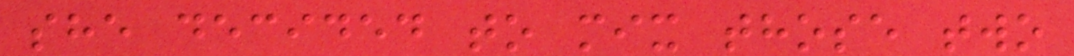she decided to mix those two
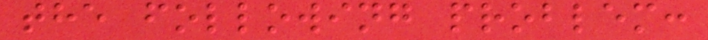the following problem:
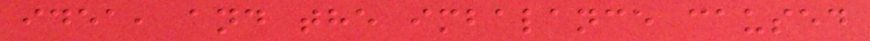idea, and the imbalance caused
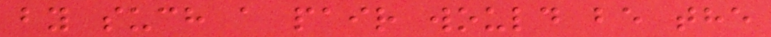by such a pair would be the
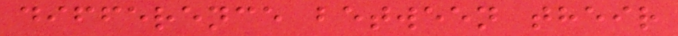difference between their
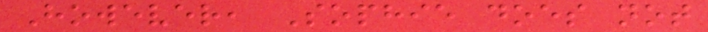However, Sophie does not
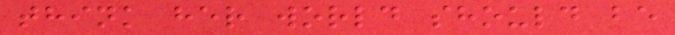think her world should be
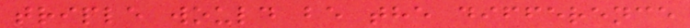triple would be the difference
